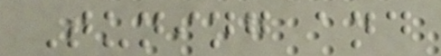Tuning and
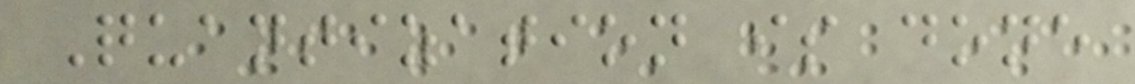Quantization is done
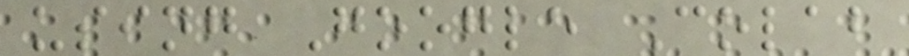using Google Colab
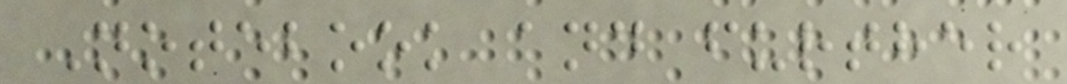Notebook and further
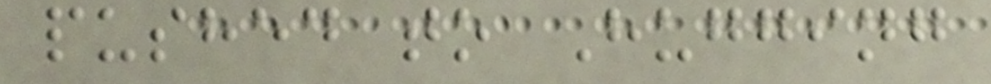pushed to Hugging
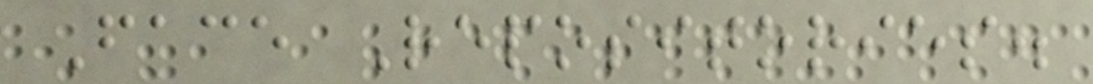Face Repositories.
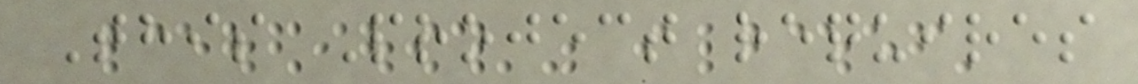This Project requires
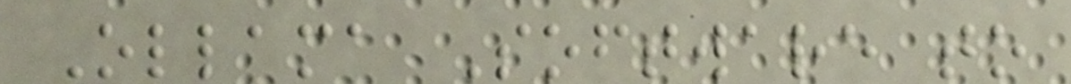Ollama Software to
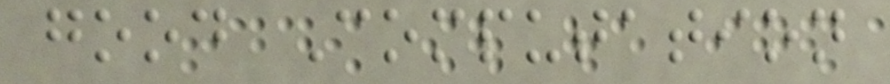good Computation
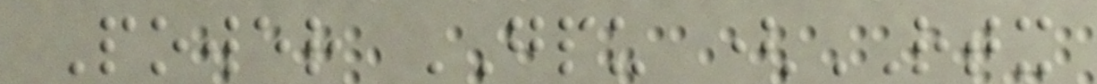Power GPU (RTX
